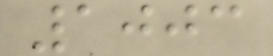1003
